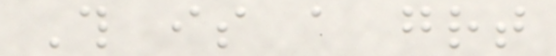This is a great
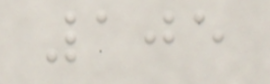105
